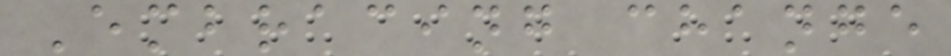Embracing change
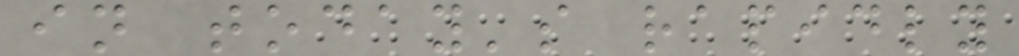in today's rapidly
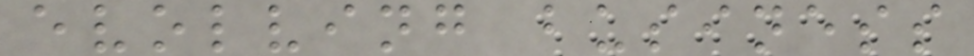evolving business
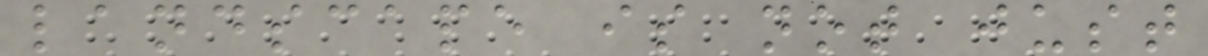landscape is not just
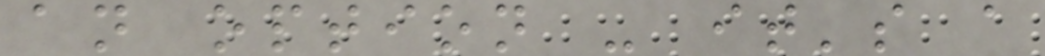an option - it's a
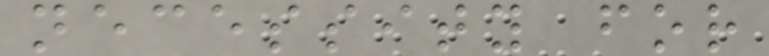necessity for
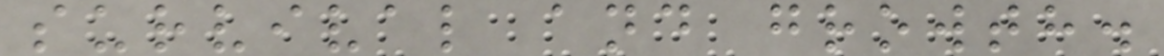survival and growth.
